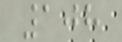108
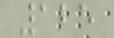125
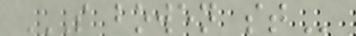S BOWEN ST
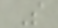S
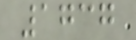1737
